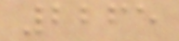2265
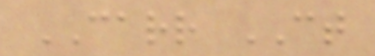CARR CT
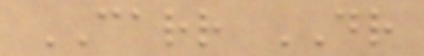CARR DR
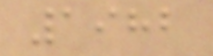1982
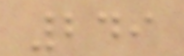249
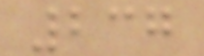237
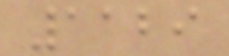1129
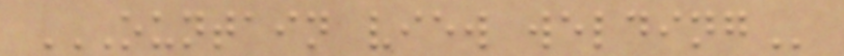OUNTAIN VIEW WELDING
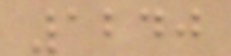1240
